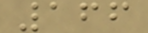166
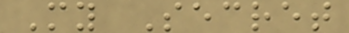My Secret
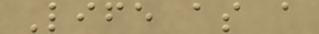Life as a
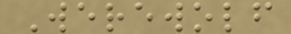Werewolf
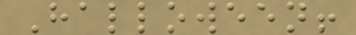Halloween!
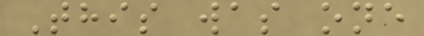This was one
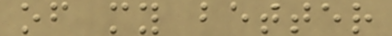of my better
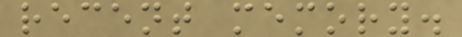recent memory.
